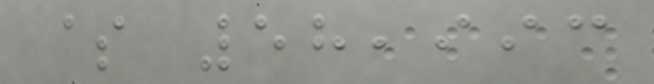$ 58,993
